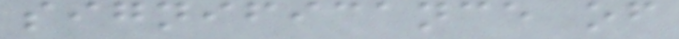significance of
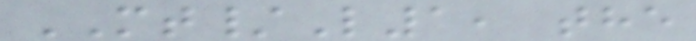MT/L1, the
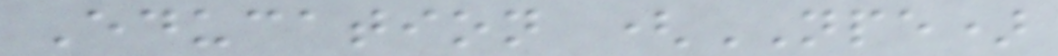Education (NPE)
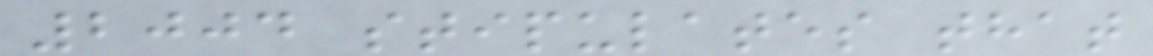2004 stipulates that
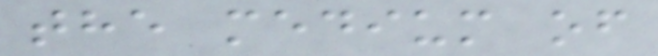the medium of
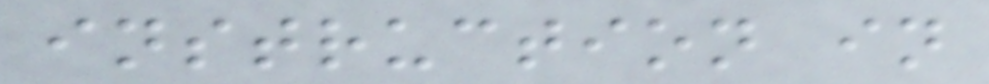instruction in
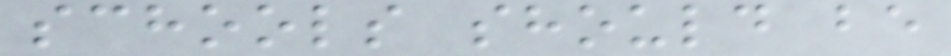schools should be
